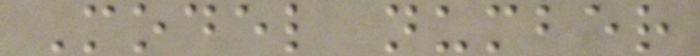Model number
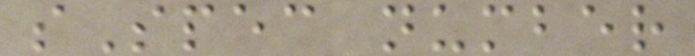sSpec number
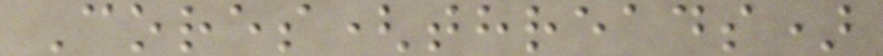Cores(threads)
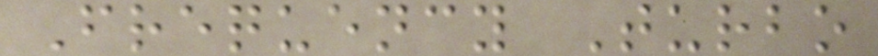Frequency Turbo
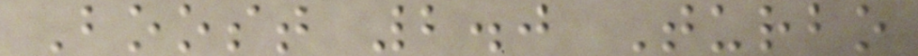Boost 2.0 Turbo
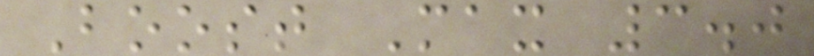Boost Max 3.0
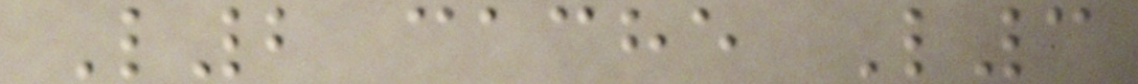L2 cache L3
